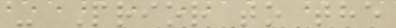- Prior to the
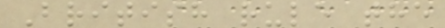British rule the
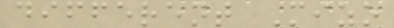different Mizo
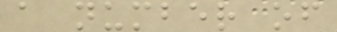a number of
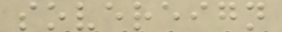sovereign
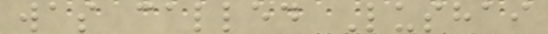was called Lushai
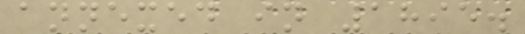annexed in 1895.
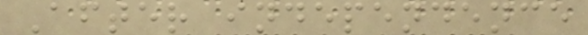After independence
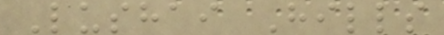Lushai Hills
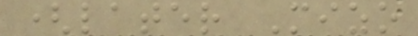(later Mizo
